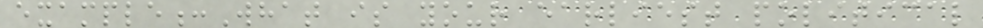example:What is your earliest political
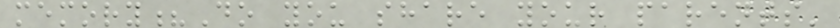memory?Do you share your parents'
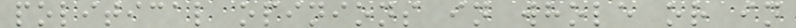political opinions in whole or in
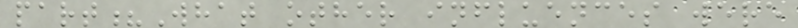part?What other influences were
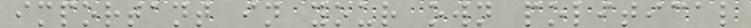important in your own political
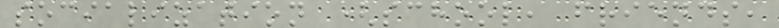socialization (school, friends,
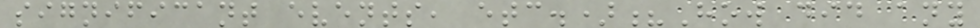significant events, etc.)?How did any
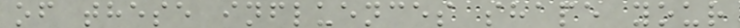of these influences shape your
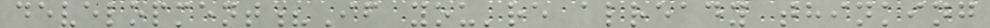development?If you're already thinking
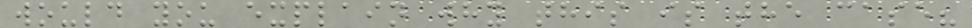would you explain why this is the case?
